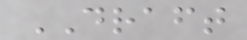DRAFT
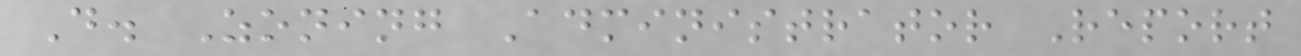D. Zoning Administrator Report
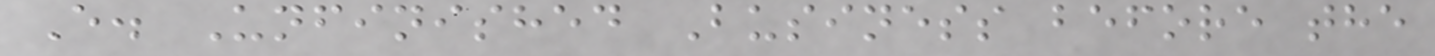E. Unfinished Business before the
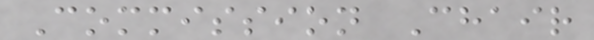Commission Chair
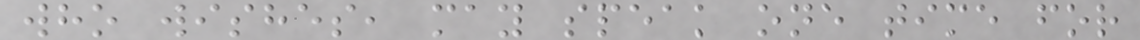who wishes, may speak one time for
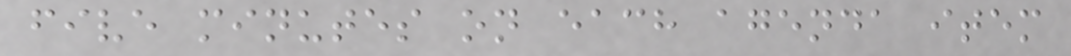five minutes on each agenda item
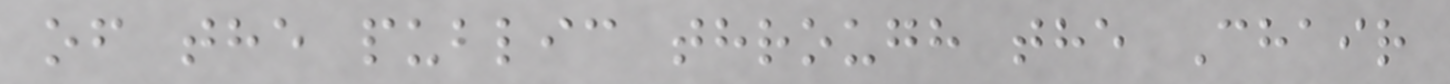of the public through the Chair
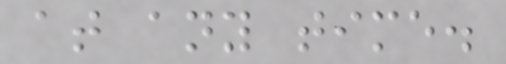at any time.
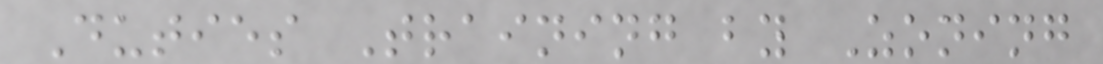Duties Training by Zoning
